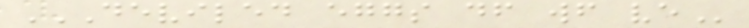DEVILED EGGS DF WF VE
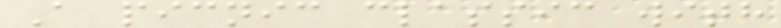A picnic classic with
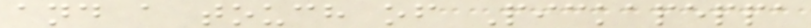and a touch of Pickapeppa
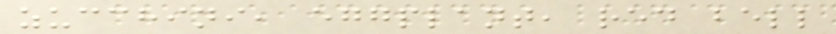zucchini, eggplant, red bell
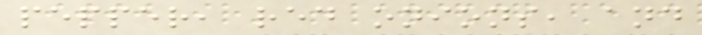pepper, red onions, and
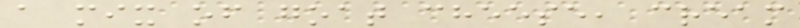a mix of goat cheese, cream
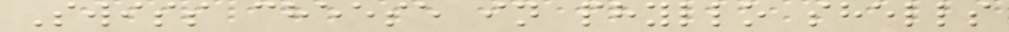Swiss cheese in phyllo shells
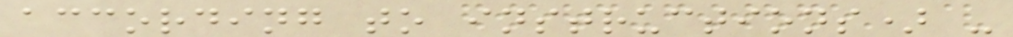according to instructions) -
